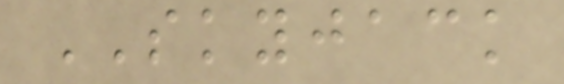SKYJACK
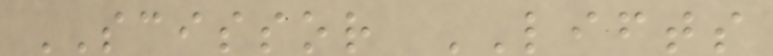SCISSOR LIFTS
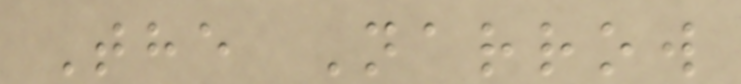The Narrow
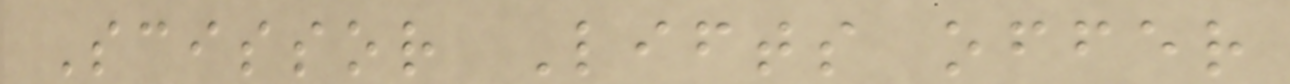Scissor Lifts offer
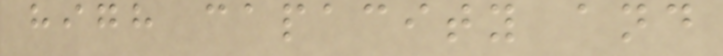high capacity and
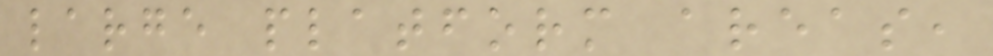large platform areas,
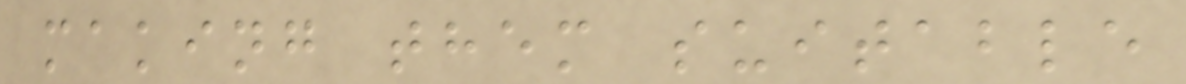making them suitable
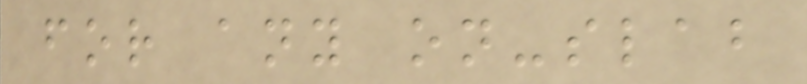for any on-slab
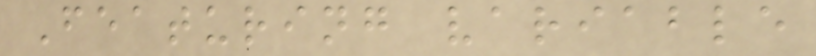Featuring variable
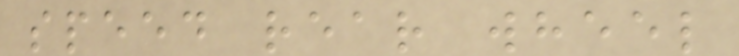speed rear wheel
